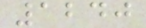1240
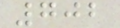702
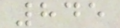845
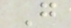G
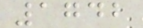1742
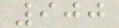900
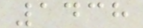1438
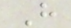H
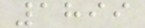1899
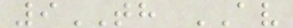9TH AV
